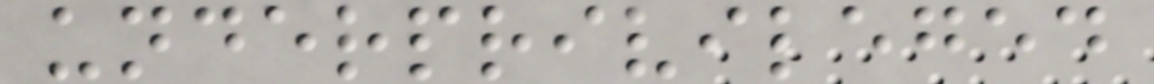underprivileged
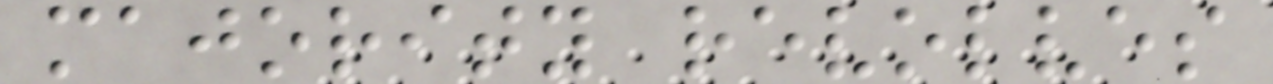majority revolves
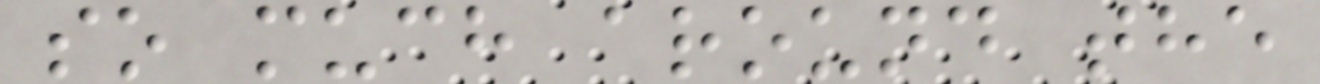so much around the
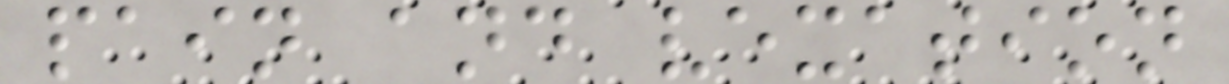pain and vexation
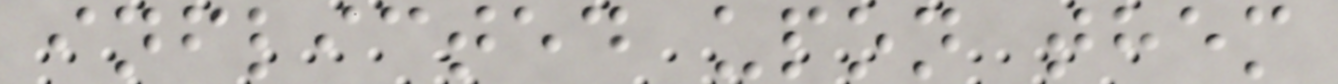inflicted upon them
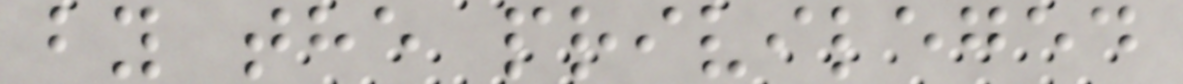by the privileged
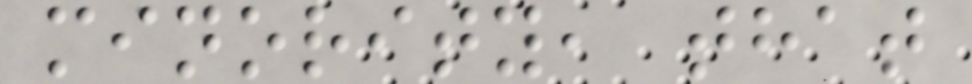minority, that
